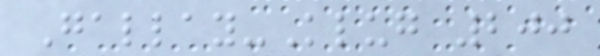Gallay-Klug 200
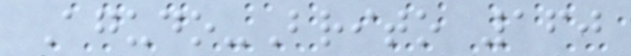Agudo-Brito 160
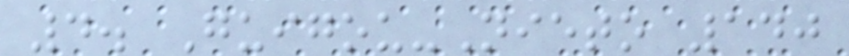4. Guigou-Nieto 140
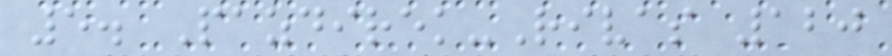5. Pazdirek-Rivas 120
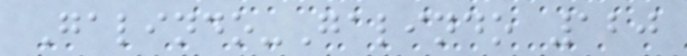Galindo-Galindo 120
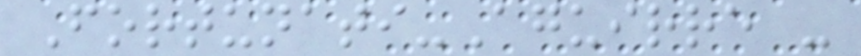Fortunati-Aguirre -
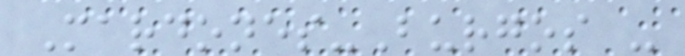Mardones-Burgos -
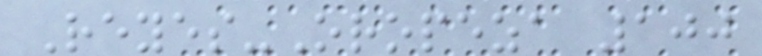Reyes-Oropeza 100
